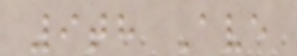9th Ave
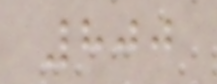800
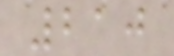210
